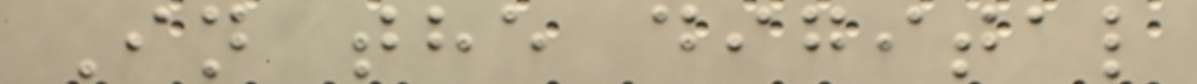In the digital
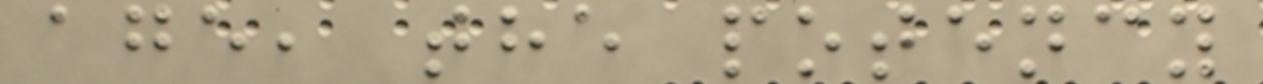age, the potency
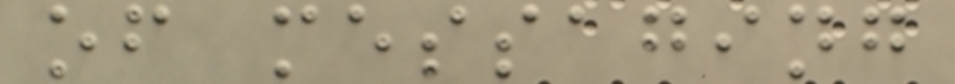of messaging
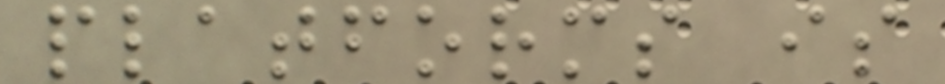platforms is
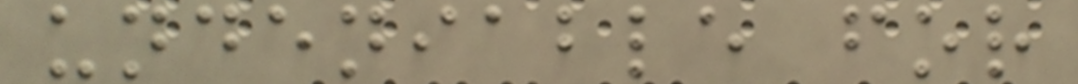undeniable for
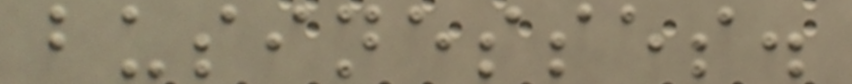businesses.
